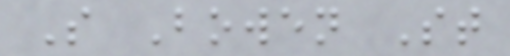S Bowen St
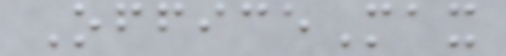OfficeMax
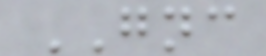GNC
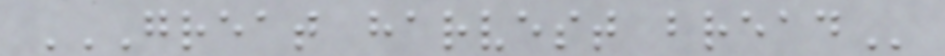GREAT HARVEST BREAD
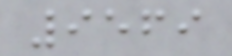9569
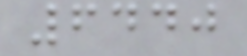6440
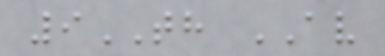9TH AV
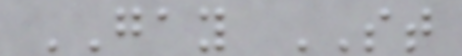GAY ST
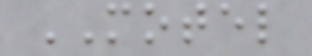MOTEL
